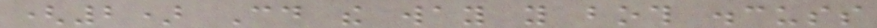(2) Could the way you both discuss
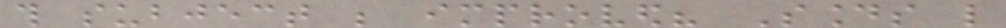this subject be improved? Sounds like
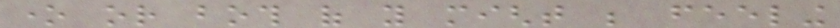one or both of you might be feeling
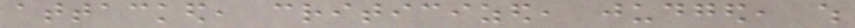attacked, criticized, judged, which
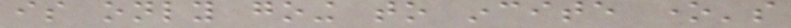is only going to incite one's
